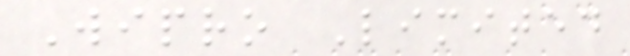Wipro Limited
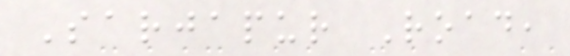Sarjapur Road,
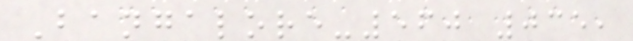Bangalore-560 035,
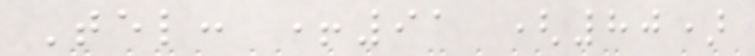Tel: +91 (80)
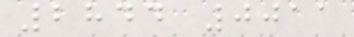2844 0011
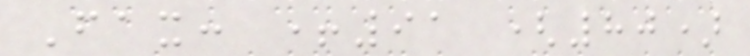Fax: +91 (80)
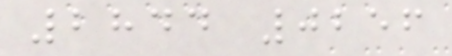2844 0256
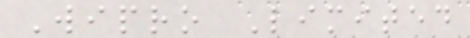Wipro Limited
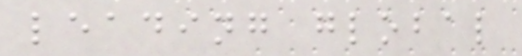leading global
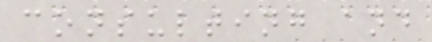consulting and
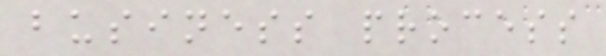business process
